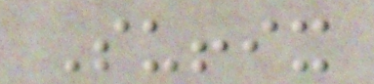Suffix
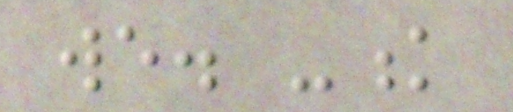we. -k
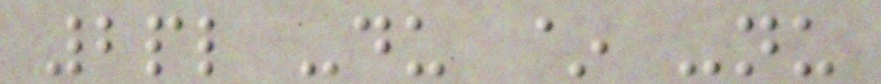2pl -du ~ -nu
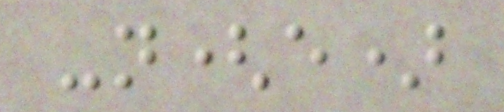-n(e)
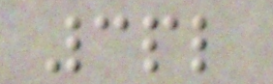3pl
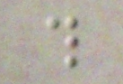this
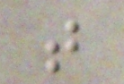that
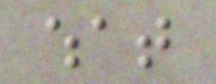what
